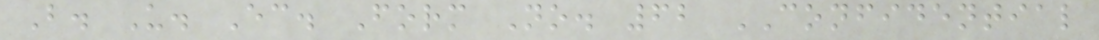B. U. Ec. Form No. 62 CONFIDENTIAL
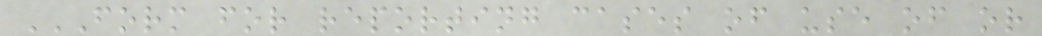FORM FOR REPORTING CASES OF USE OF OR
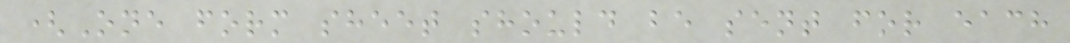(One form sheet should be sent for each
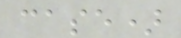case)
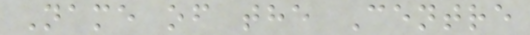Name of the Centre
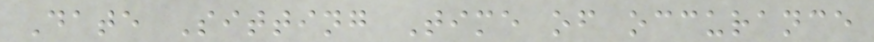Date Sitting Time of occurance
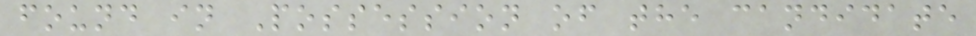found in Possession of the candidate
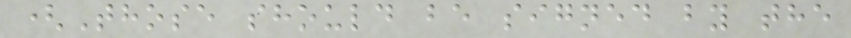(Those should be signed by the
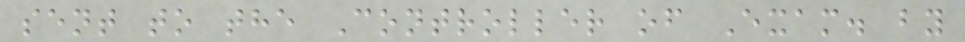sent to the Controller of Exam. by
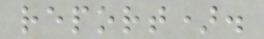report).
